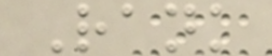Rank
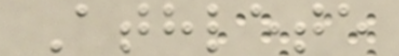Athlete
